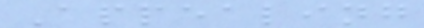Appealing
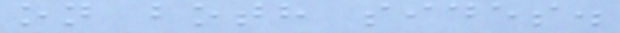on both sides.
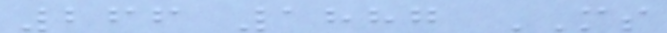266 1887 MS
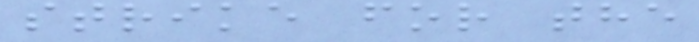strike for the
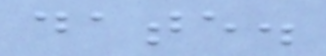date.
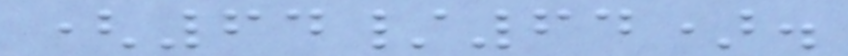(64/64).
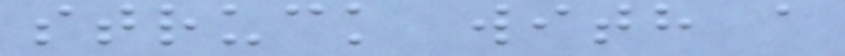struck with a
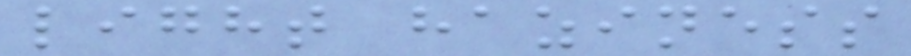light haziness
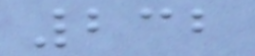232
